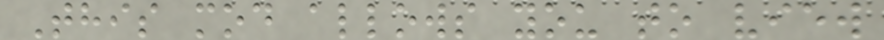This mod allows you to view
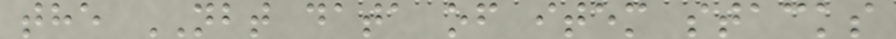the NBT data of item stacks
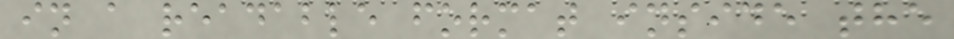in a readable format inside the
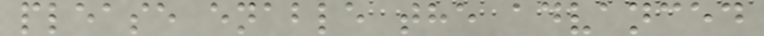please enable the advanced
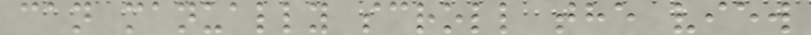can manually scroll the view
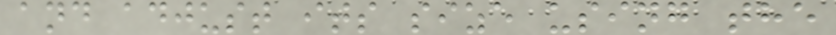and adjust its size using the
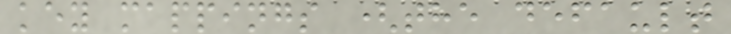key mappings (the default
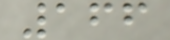166
